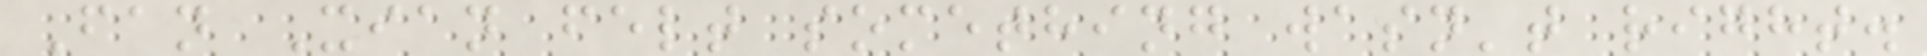Fan Xian felt something wasn't right.
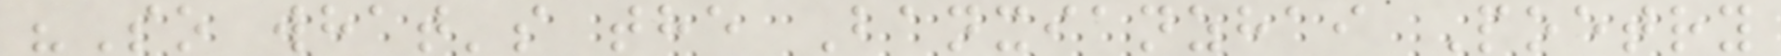"So what's the Banxianzhai Poetry
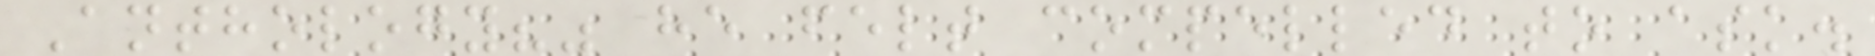Anthology?" he felt compelled to ask.
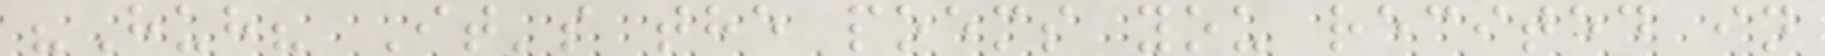"Huh? It's the poems you recited in
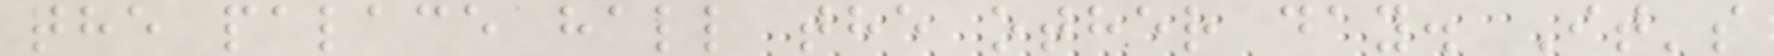the palace hall the other day. It's
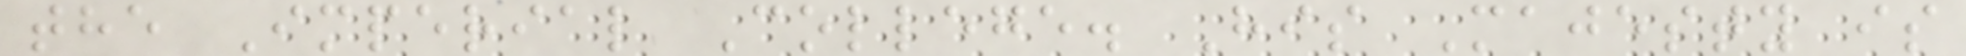the Imperial College. His Majesty is
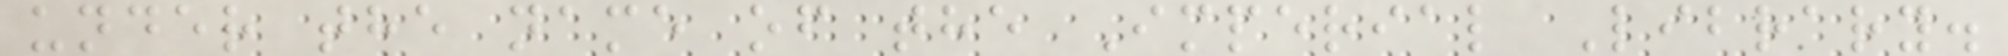under the name of the Imperial Library.
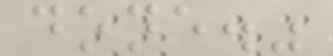done."
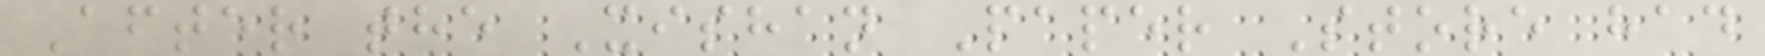After the Xishan Paper Store had
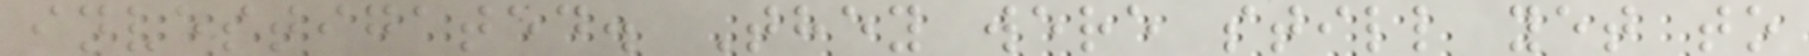investigated. They were still yet to
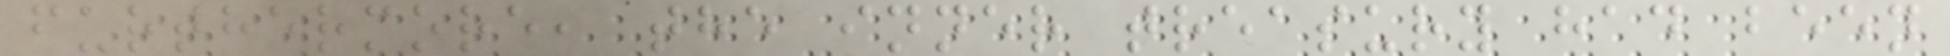furthermore, the inner treasury had been
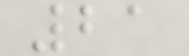21
